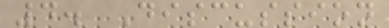4. Discussion
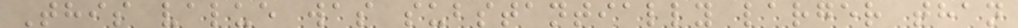This value was substantially larger than
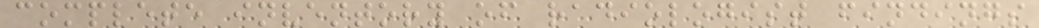complete inventory of radiologist findings
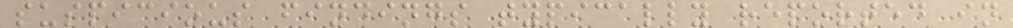suspicious findings typically reported in
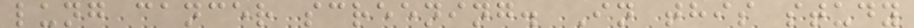lung cancer screening. In this study
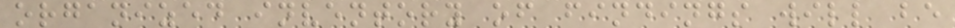organized inventory of findings will be
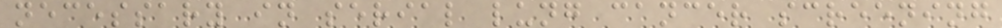necessary in serial lung cancer screening
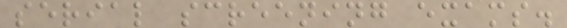serial screening exams.
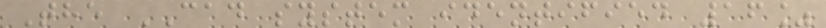The CAD system identified 16%
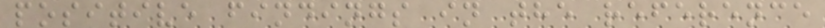positive findings in the reference
